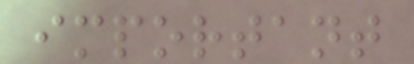important
